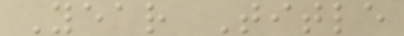Year Title
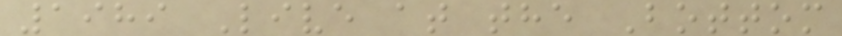1989 Live at the Bottom
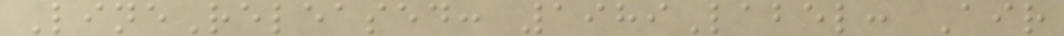LineReleased: 1989Label: Air
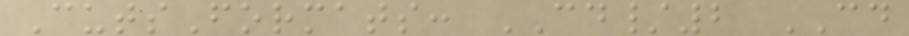CutsFormats: CD/2 CD
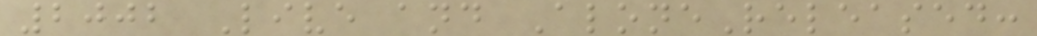2002 Live and AloneReleased:
